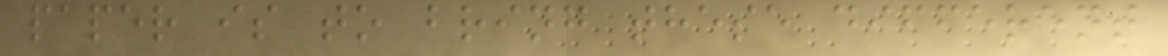paper is to bring these different
